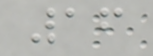16
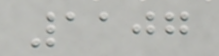1107
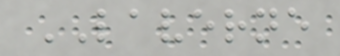LAVERNE
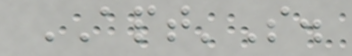APT'S.
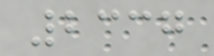2337
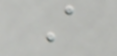A
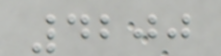4200
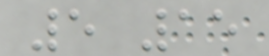5 15
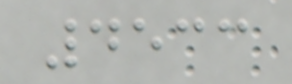4533
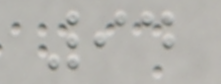94
